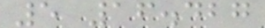5 16.427
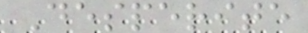Desperite
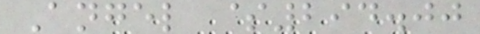Angel $294.00
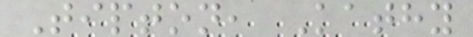Tipton, Kathy
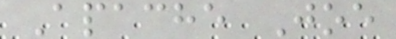Apache Joe
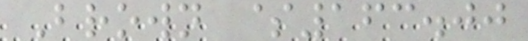Brown $163.00
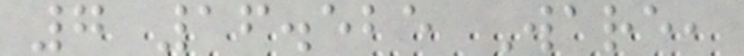7 16.525 Ware,
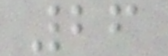26
